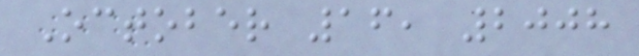October 16, 2008
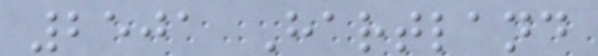2501 Hartland
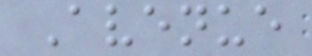Avenue
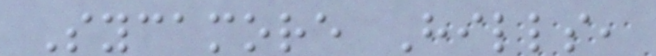Sycamore Hills,
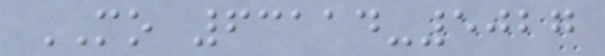MO 63114-5027
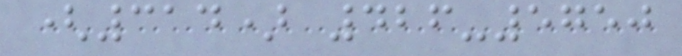(314) 426-5750
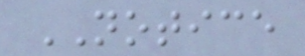NOTICE
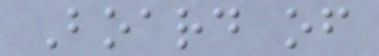Board of
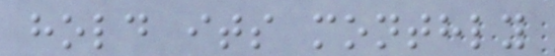hold its monthly
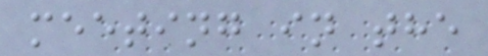meeting in the
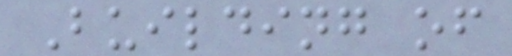Building of
